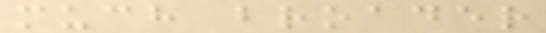much broader
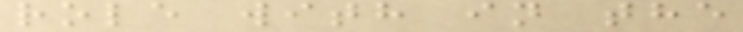role with in the
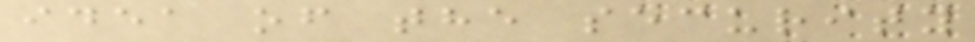idea of the security
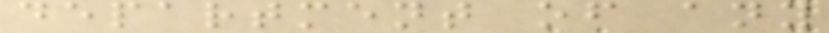department of any
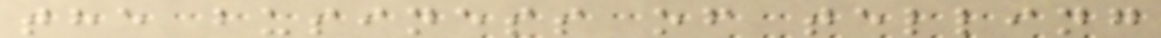the business of telling
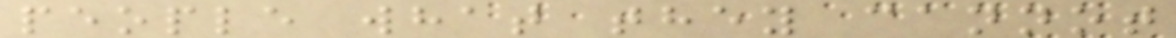people what they cannot
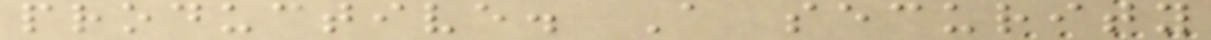productive. A security
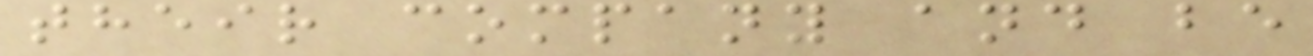their company and be
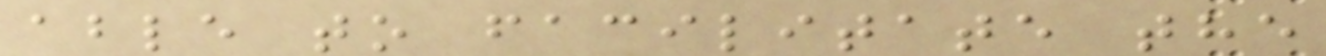able to facilitate the
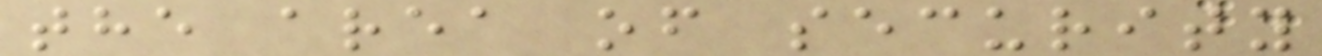the area of security
